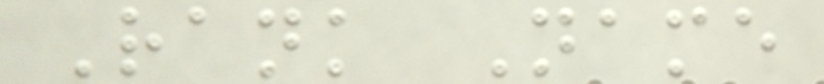Rank Name
